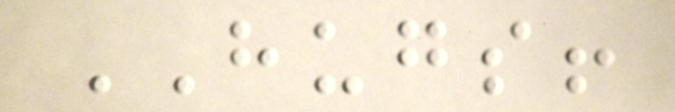HUGS!
